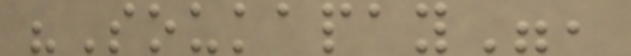"Soukapay",
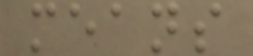means
